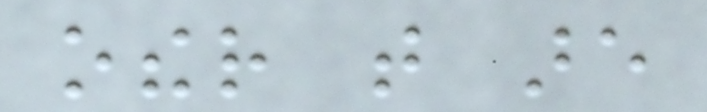other that are
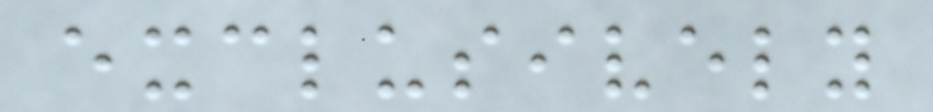exclusively
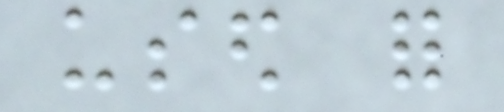used for
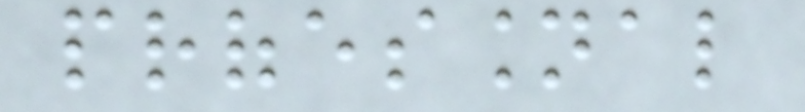professional
